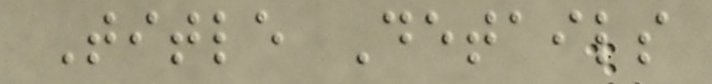Title Details
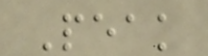Peak
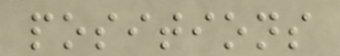positions
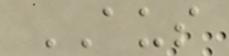AUS
